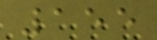155
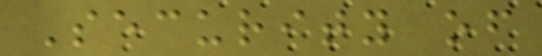Security of
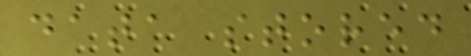data stored
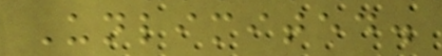Unlimited.
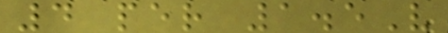4 per 1.5V
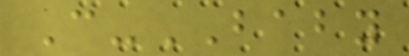C-BABY
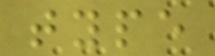type
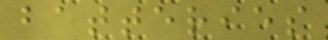batteries
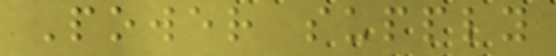Power supply
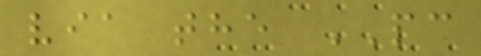via the PC
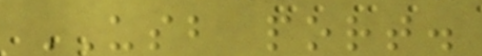USB port.
